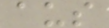aus
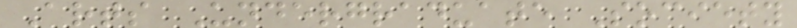Arts Undergraduate Society
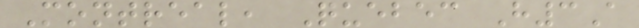Montreal, Quebec H3A
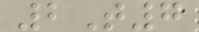2T7
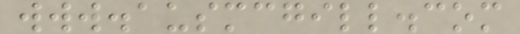www.ausmcgill.com
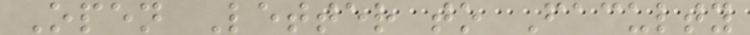Open Letter to Faculty
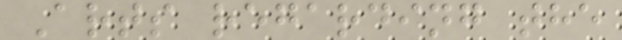Arts regarding the
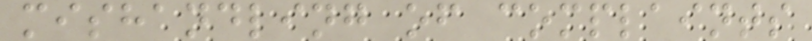mishandling of complaints
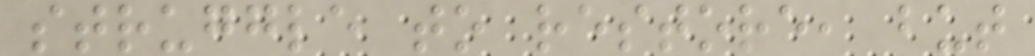struggle to restore, but
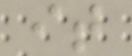it
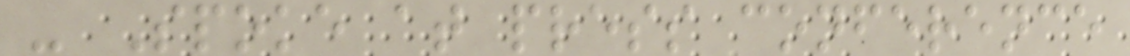- Spoke at press conference
